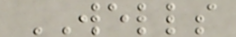WELLS
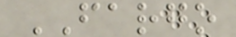FARGO
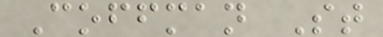Coffman St
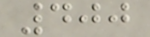400
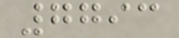7793
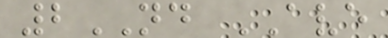2ND AVE
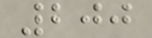200
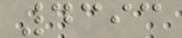4393
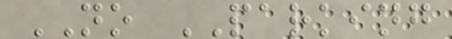NO PARKING
